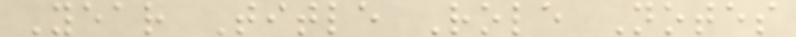Year Title Role Notes
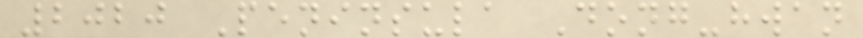2020 Peninsula Dong-hwan
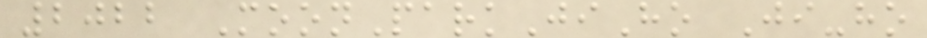2022 MoonParkJiHo Ji-ho
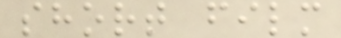short film
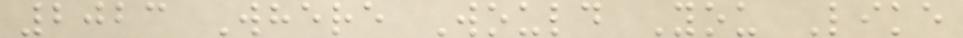2023 Where Would You Like
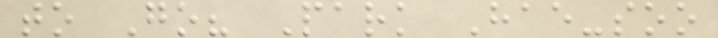to Go? Park Hae-soo
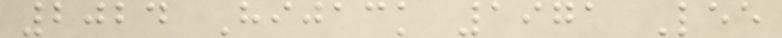2024 Hijack 1971 Lee
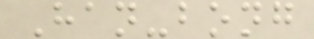Han-bong
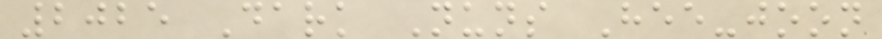2025 Dark Nuns Hee-joon
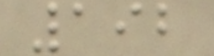192
